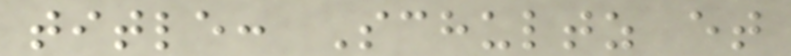title: Schultz et
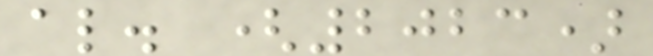al. (2023)
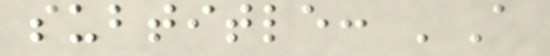subtitle: 'A
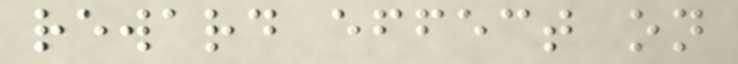reward effect on
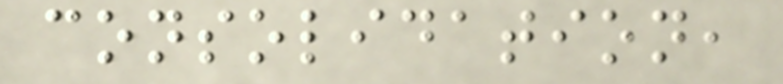consolidation,
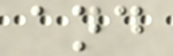and
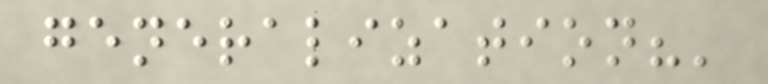generalization?'
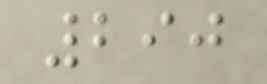290
